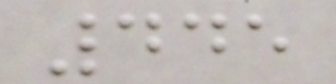445
